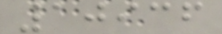10936
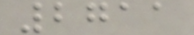2711
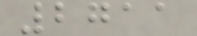2711
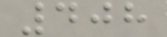408
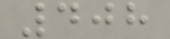408
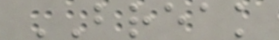BREAK
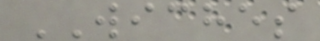WICHES
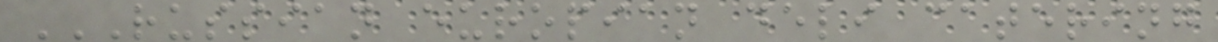RUSSIAN EUROPIAN DELI CATERING
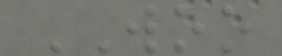WOO
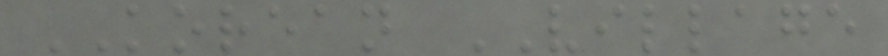KOREAN VILLAGE
